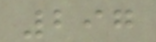297
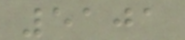5101
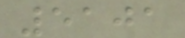5101
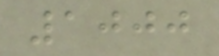1000
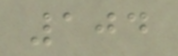104
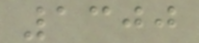1300
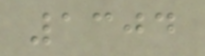1304
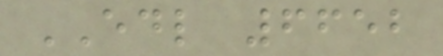EDL 6652
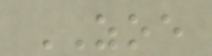ZOE
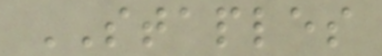STAPLES
